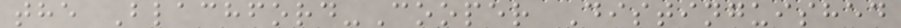the Blachford-Cooper Distinguished
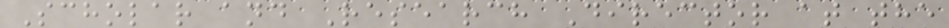Scholar and Research Director at the
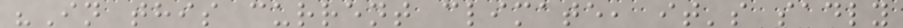"In this current climate, it's sadly
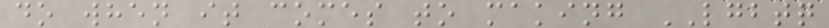do when it comes to making LGBTQ
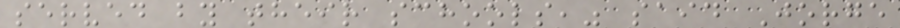served by their schools," said Jorge
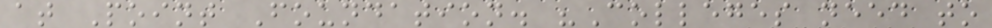at Point Foundation. "Colleges need to
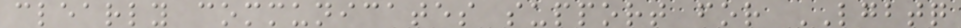clearly communicates support for LGBTQ
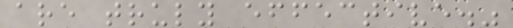are truly effective."
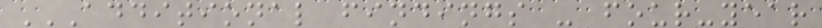ADDITIONAL FINDINGS - FOUR-YEAR
